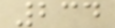234
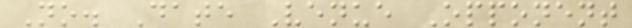No. Date Venue Opponent
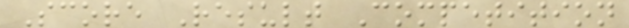Score Result Competition
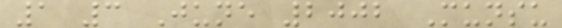1 3 June 2002 Munsu
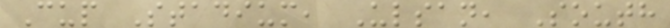Cup Stadium, Ulsan, South
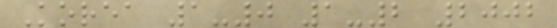Korea 1-0 1-2 2002
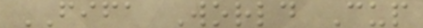FIFA World Cup
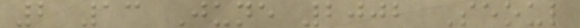2 13 June 2002 Seoul
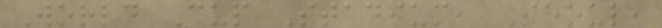World Cup Stadium, Seoul,
